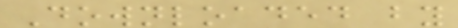Downloaded by
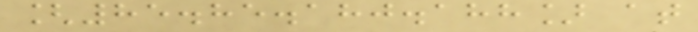[85.85.180.188] at
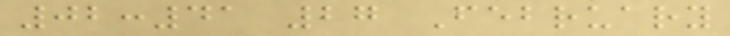02:41 27 February
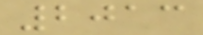2013
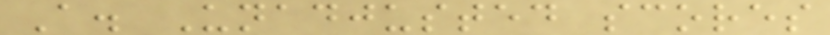A. Unadjusted scores
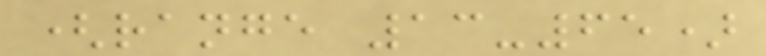(range 13-65)
